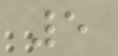5
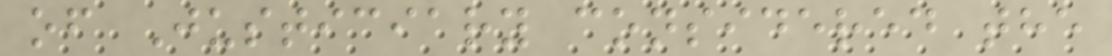of Justiciary considered the
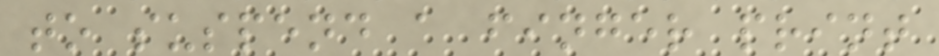to suspend a finger print
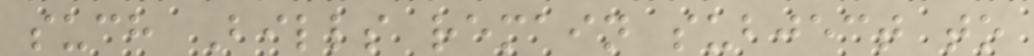such Bills remain subject to
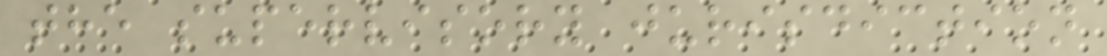the supervisory jurisdiction
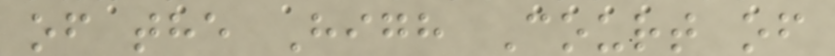of the High Court of
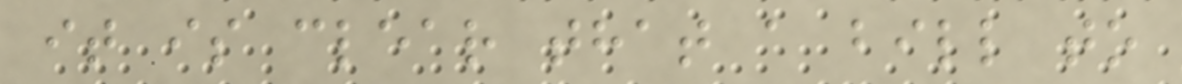it is clear that a bill to
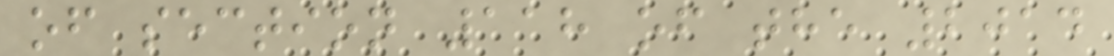of section 118 of the 2014
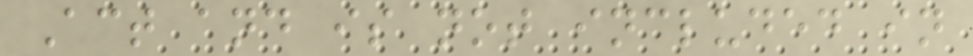Act and is not included in
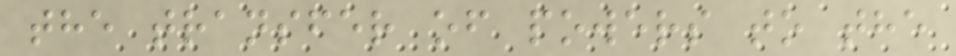the transfer of powers to the
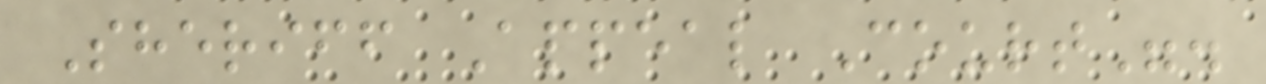Sheriff Appeal Court".
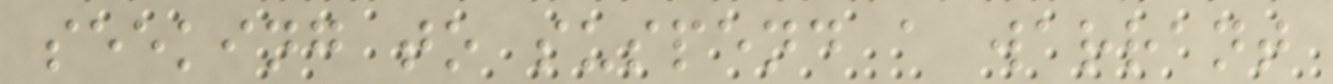seeking to suspend a warrant
